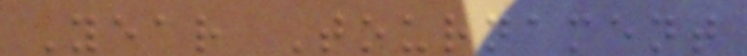Year Tournament
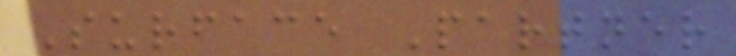Surface Partner
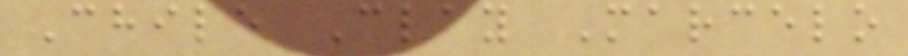Chile Clay Marcelo
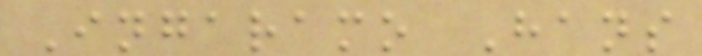Ingaramo Hans
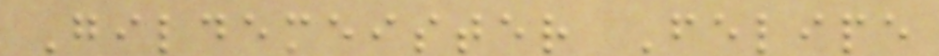Gildemeister Felipe
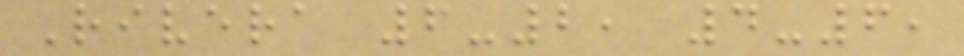Rivera 6-2, 4-6,
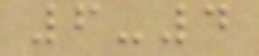6-4
